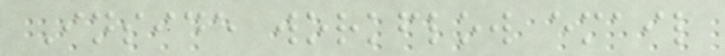Inside workflow email
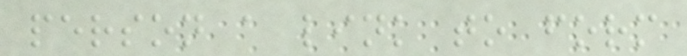person a link to form
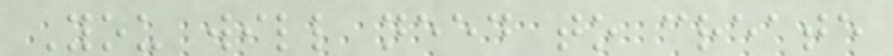You will need to create
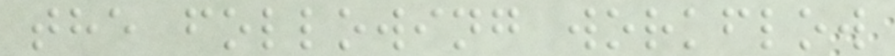the following workflow
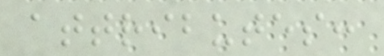attributes:
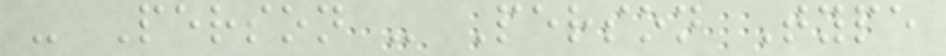- Person - Person Type
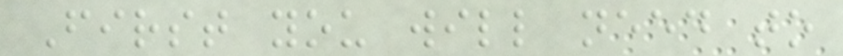First you will need to
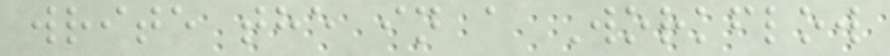write the in a Workflow
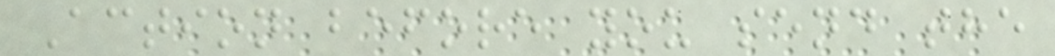Action before you send the
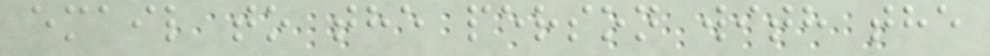email to the person with the
